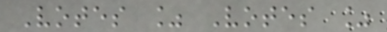Votes % Votes %
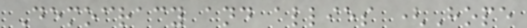Democracy and allies (Hope
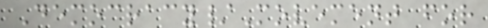Democracy/Movement for
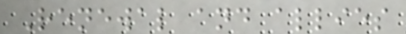Renewal and allies
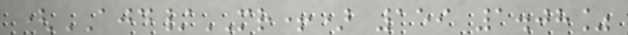(AJD/MR+) 159 1.08%
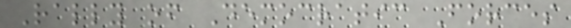Rally of Democratic Forces
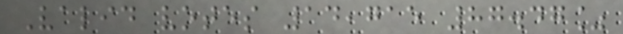Valid votes 14,715 87.47%
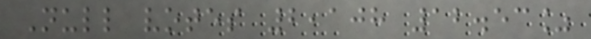Null votes 2,108 12.53%
